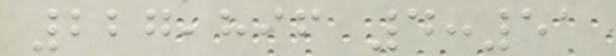227,896 4:51
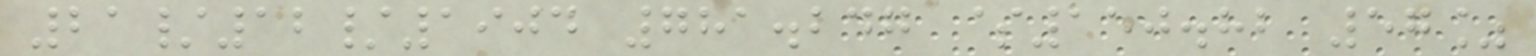21/12/1904 781.247 $150.82 57%
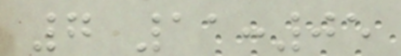7 11:05
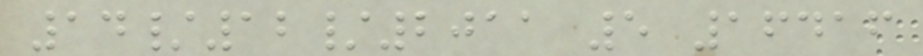14/12/2011 5 16416
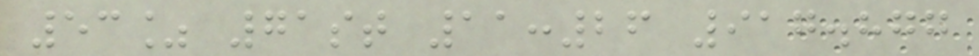53% 71st 11:26 917.877
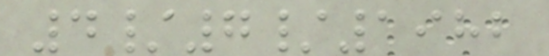4/7/1982
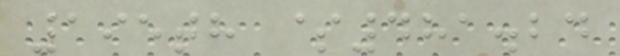195th $481.24
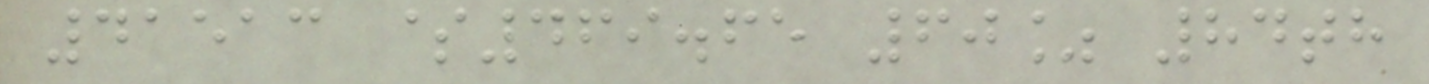41513 $469.65 60% 84th
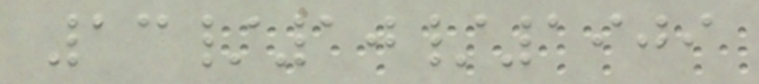13/10/1909
